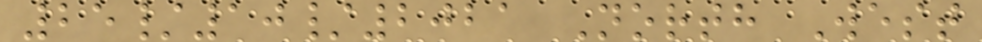25/10/2021 North West
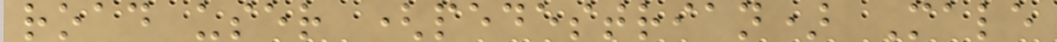road user (pedestrian) Male
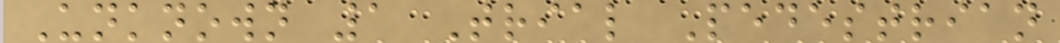Unknown 1 Trial Pedestrian
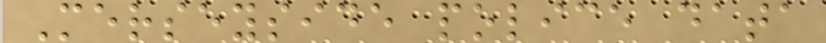Merseyside police data
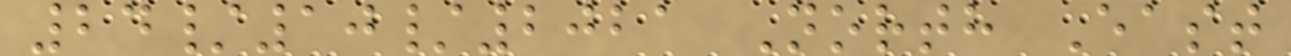24/10/2021 North East
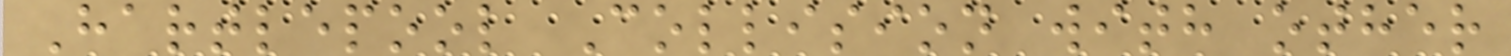Hartlepool Collision with other
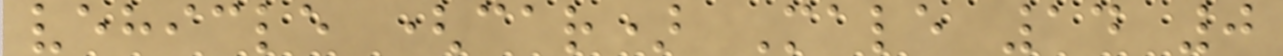vehicle (car) Male 14 0
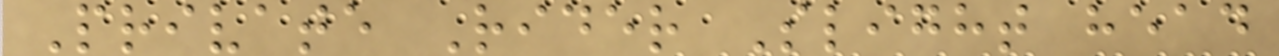Private Rider Slight head
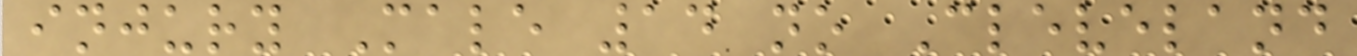injury Male 14 no Cleveland
